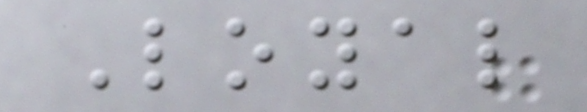Loyal
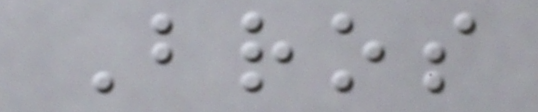Bros
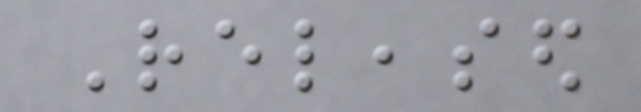Released
